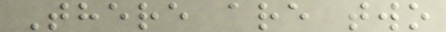There are two
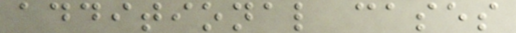additional cases
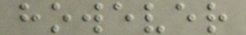however
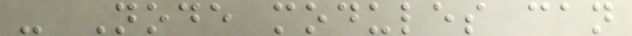- Node modules can
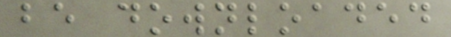be downloaded
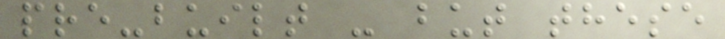pre-built - but these
